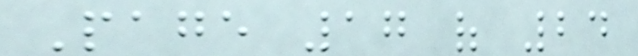Page 17 of 24
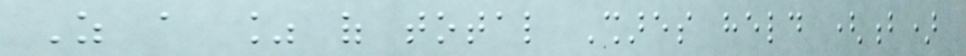As a % of total Shares held (b)
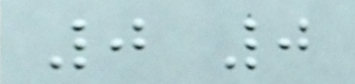0 0
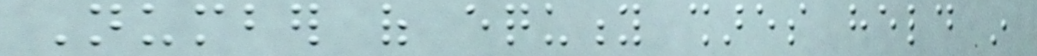Number of equity shares held in
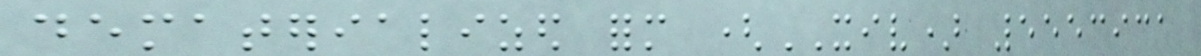dematerialized form (XIV) 5553931
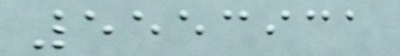5553931
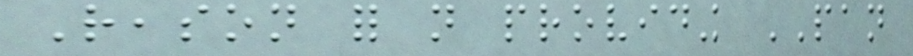Reason for not providing PAN
